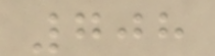708
